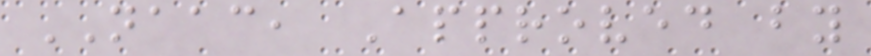NAAC, Approved by
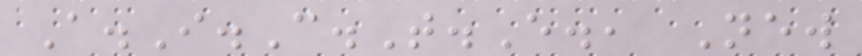A.I.C.T.E., New
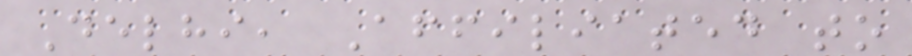Delhi, Affiliated to
